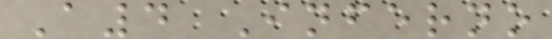A4 Inferno
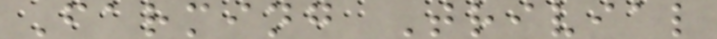Farming Trivial
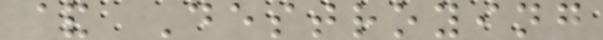& Destroying
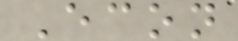Econ
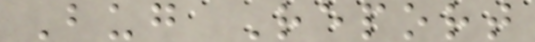Bug Report
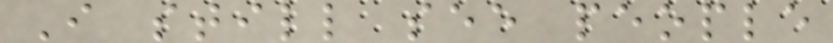I still see people
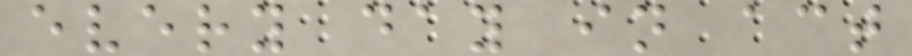every day in act
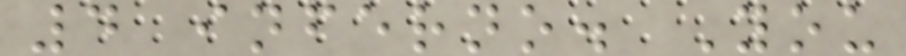4 inferno. You
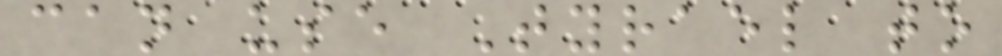can use Tyrael to
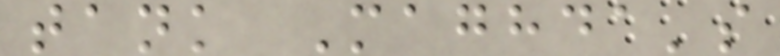tank Maghda's
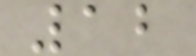12
